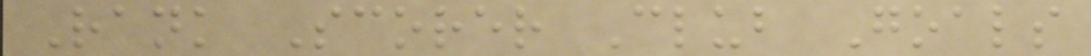Rank Scorer Club Goals
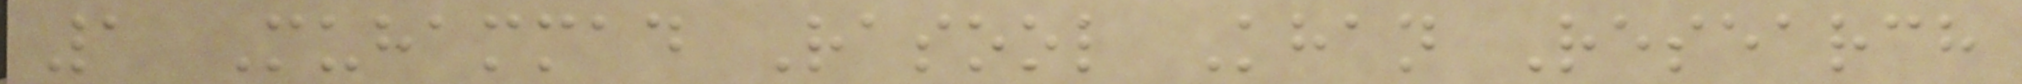1 Muhammad Rasool Khan Research
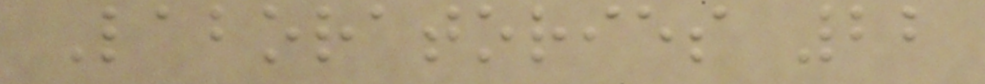Laboratories 22
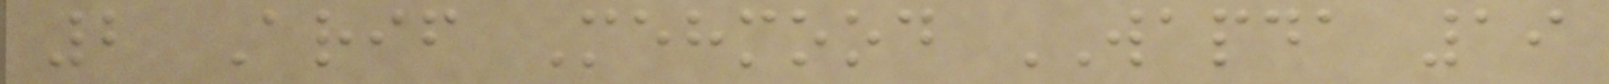2 Arif Mehmood WAPDA 19
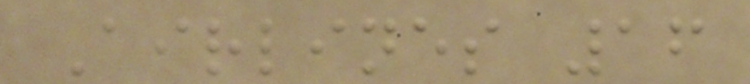Airlines 16
